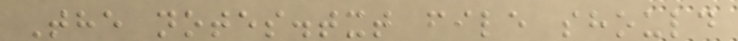The notes.txt file should
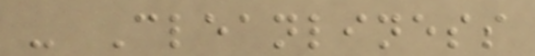- Cleanliness
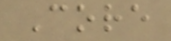Core
